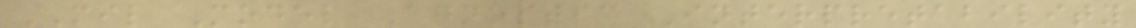MIL Model Agnostic Interpretability
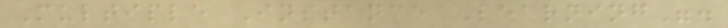Multiple Instance Learning".
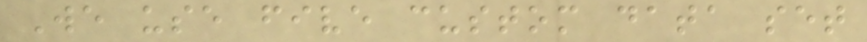We use five custom data set
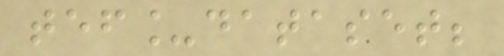tef_dataset;
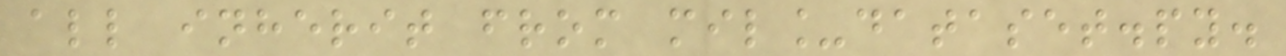all inherit from mil_dataset.py.
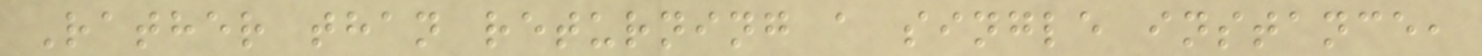Rather than returning a single instance,
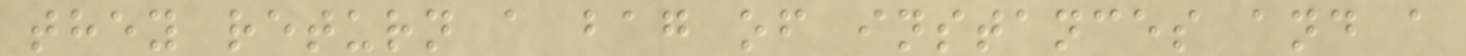they return a bag of instances and a
